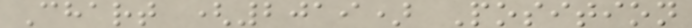Chart (2019) Position
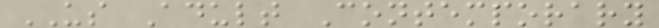US Adult Contemporary
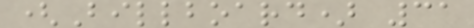(Billboard) 31
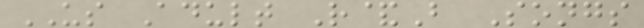US Adult R&B Songs
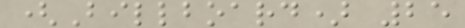(Billboard) 25
